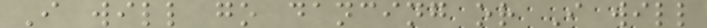I will go dancing or I will
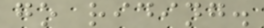go riding.
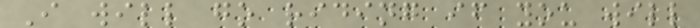I will go riding if you will
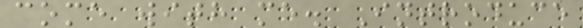come with me. Introduce
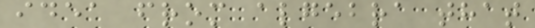idea from algebra that
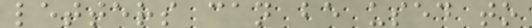letters can be used to
